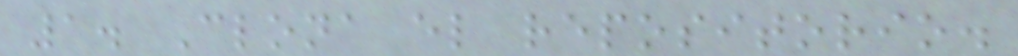1. Clona el repositorio.
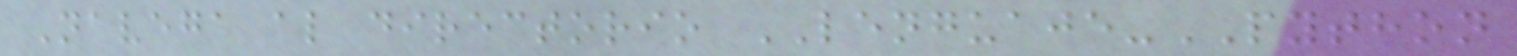Navega al directorio LENGUAJE-PYTHON
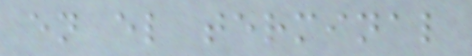en el terminal
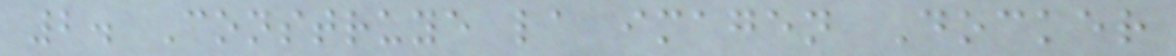2. Construye la imagen Docker
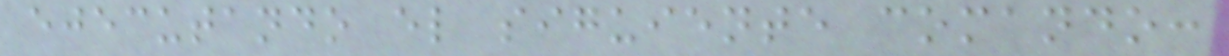ejecutando el siguiente comando:
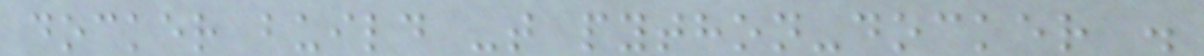docker build -t python-docker .
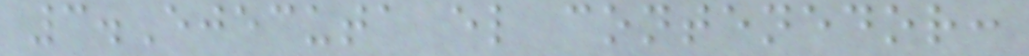3.Ejecuta el contenedor:
